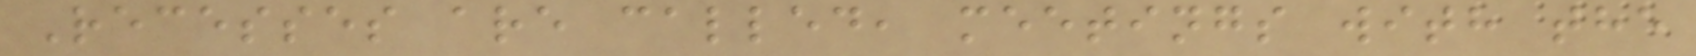Recesses are called, meetings with the
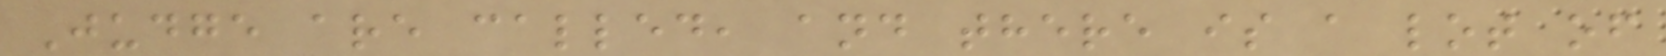Judge are called, and there is a lot of
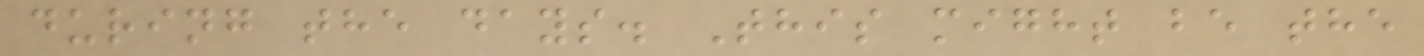during the days. This might be the
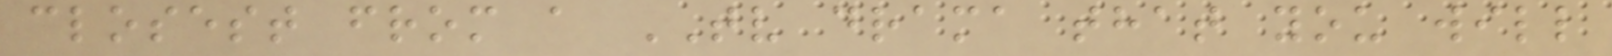closest from a TV drama that you will
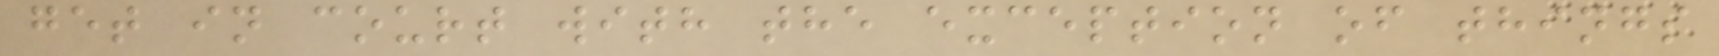get in court with the exception of things
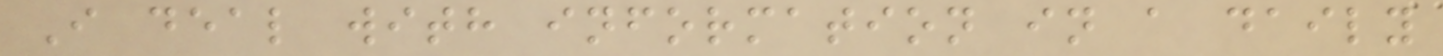I deal with information in a daily
